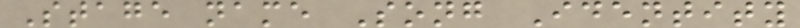Stage name Song Identity
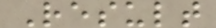Result
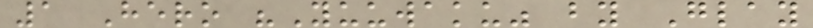1 Hero "Yuuwaku" by Glay
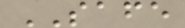SAFE
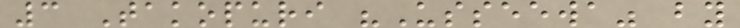3 Takopuri "Usseewa" by
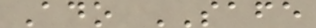Ado SAFE
